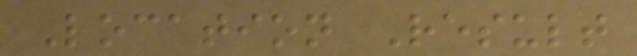Location Result
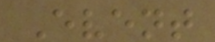Event
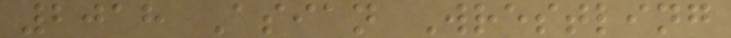2018 Asian Wrestling
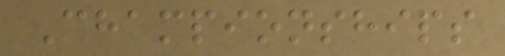Championships
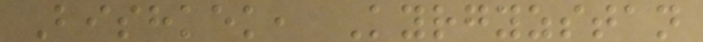Bishkek, Kyrgyzstan
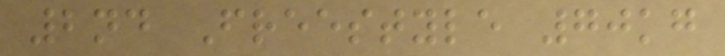2nd Freestyle 70kg
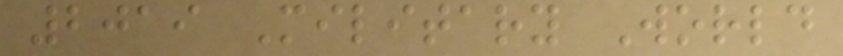2019 Military World
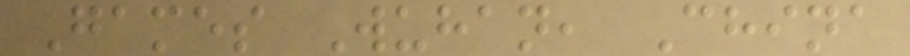Games Wuhan, China
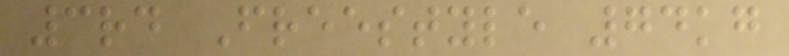3rd Freestyle 74kg
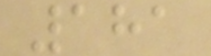181
